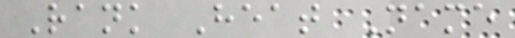Rank Heat Name
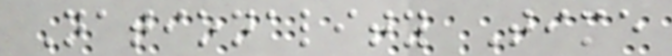Nationality Time
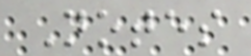Notes
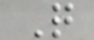Q
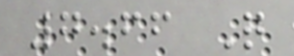7.66 Q
